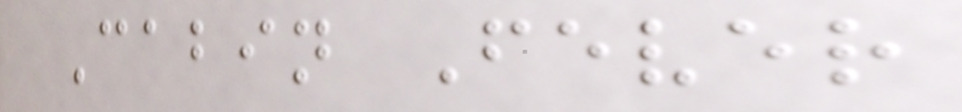Cabin Fever
